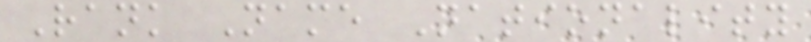Rank Name Nationality
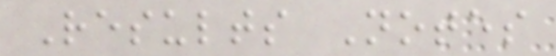Results Notes
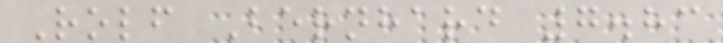Rolf Bernhard 7.83
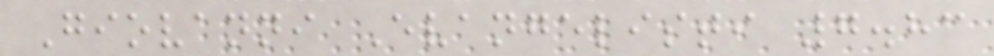Giovanni Evangelisti 7.83
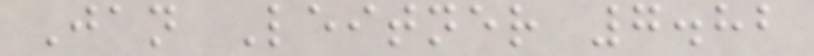Jan Leitner 7.82
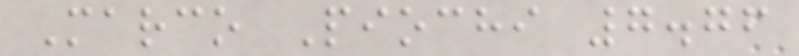Marco Piochi 7.76
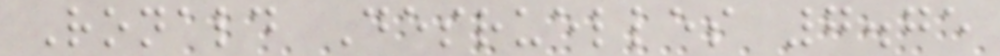Ronald Desruelles 7.75
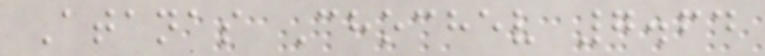Atanas Chochev 7.64
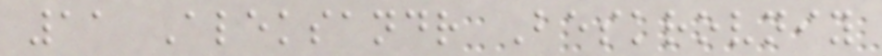11 Aleksandr Beskrovniy
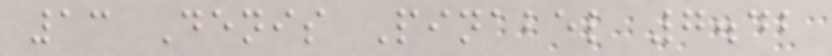13 Denis Pinabel 7.42
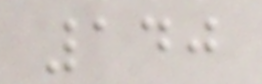140
